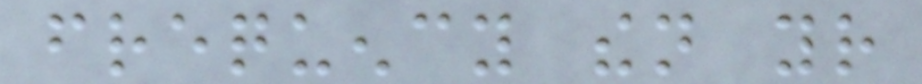frequency then your
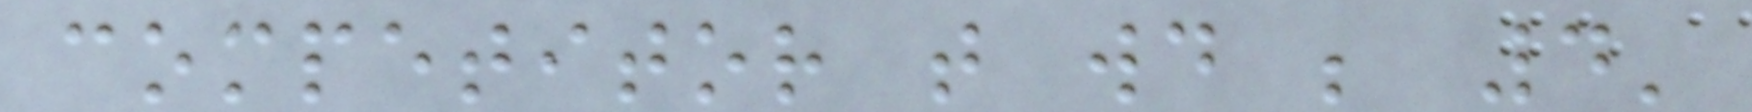competitor that would be 4'
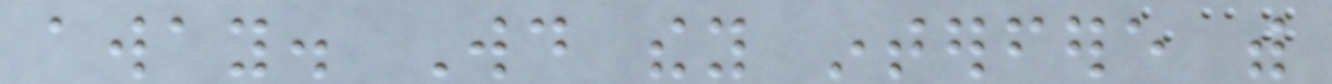away. Would they interfere with
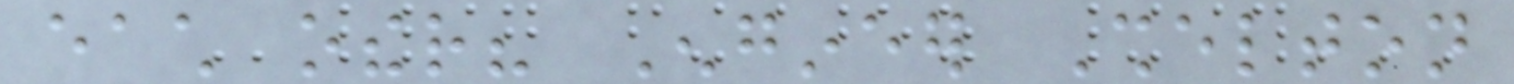each other? Engineer Shelton
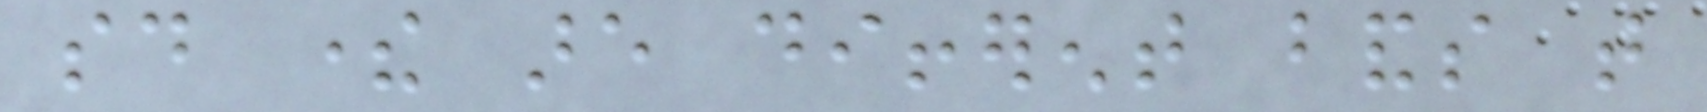said there are different bands that
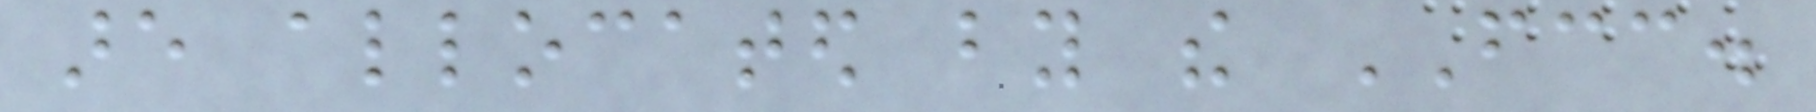are allocated by the FCC.
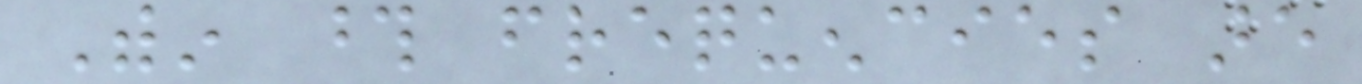Within those frequencies are
